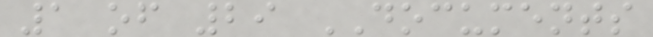1 of 29 DOCUMENTS
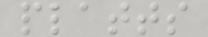platts
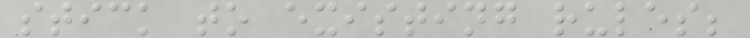stick to existing rules;
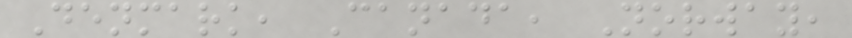Denmark, Canada, Norway,
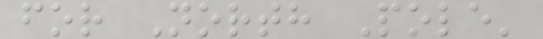for North Pole'
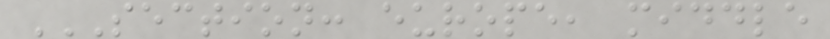SECTION: EUROPE, MIDDLE
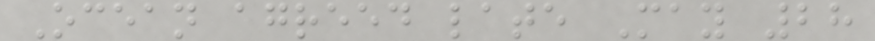Ocean agreed late May 28
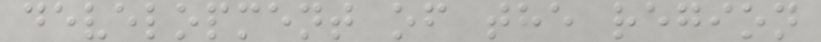development of the region
